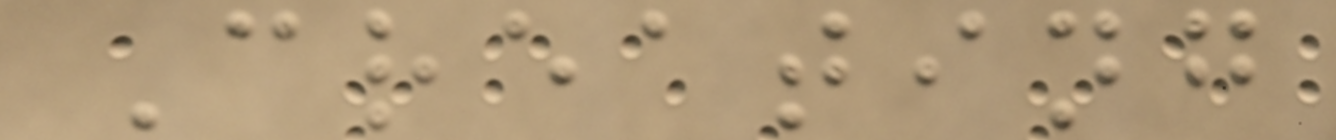Creating
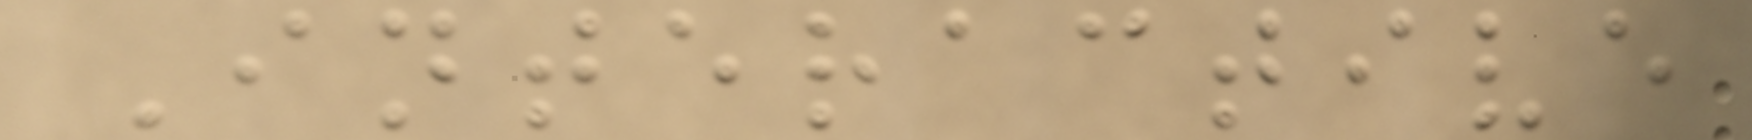Interactive
